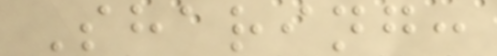Sharing:
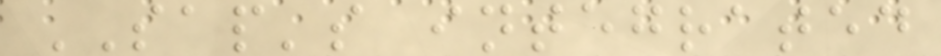SAP's integrated
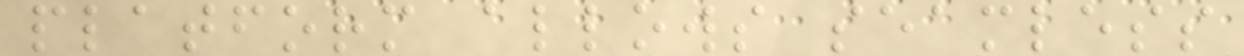platform allows seamless
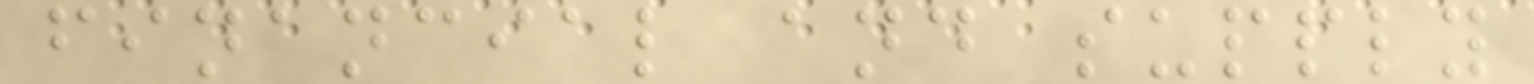financial and supply
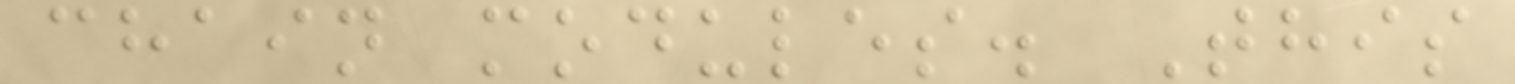chain modules. This
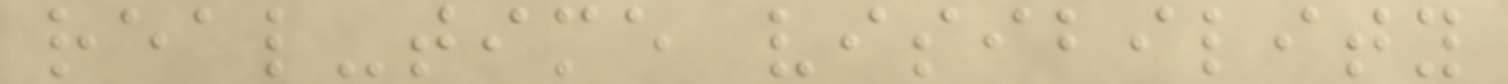real-time visibility
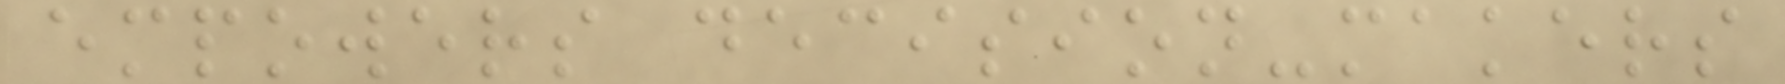empowers decision-makers
